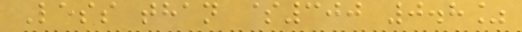Less than $300 0.8%
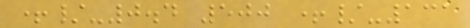+/-0.4 500 +/-131
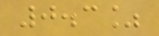0.3%
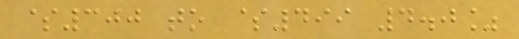$300 to $499 4.0%
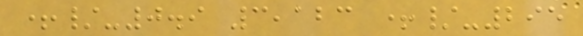+/-0.9 3,123 +/-295
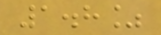1.8%
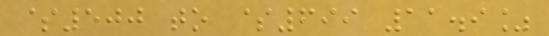$500 to $699 11.9%
